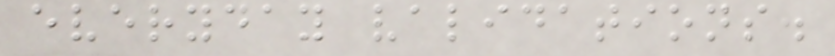everyday validations.
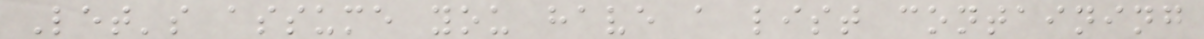Let's assume you have a list containing
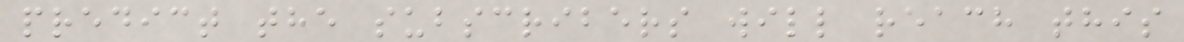predict the subscribers will reach this
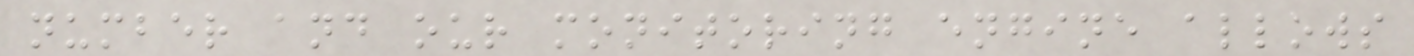number and our monitoring engine allows
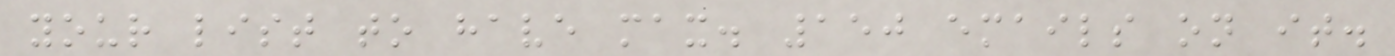your list to have max. 150 emails on it.
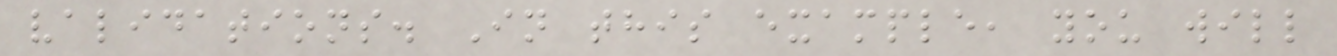validations. In this example, you will
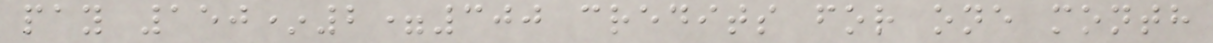pay 150*2=300 credits for one month
